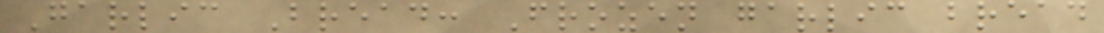Garlic Bread: Frozen garlic bread
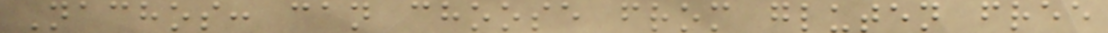Nachos: can choose from gluten free
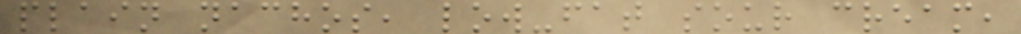plain nachos, low-fat sour cream,
